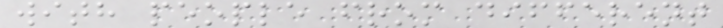with people from different
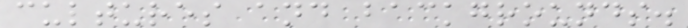cultures and backgrounds.
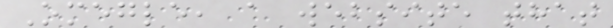Omegle, a website that
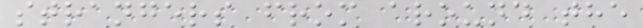strangers from around the
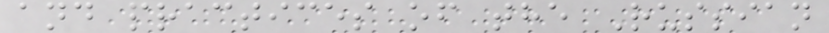and practices of the Russian
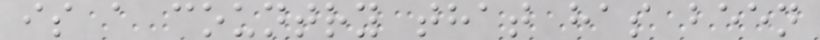is a country that has been
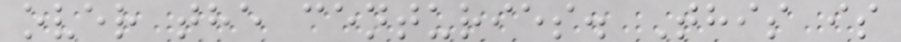over the centuries. This is
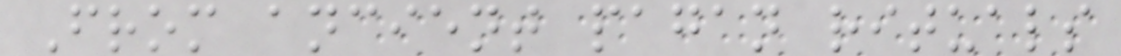From ancient pagan rituals
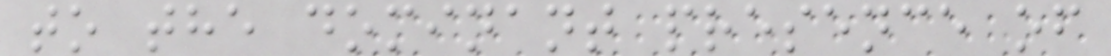to the dominant presence of
